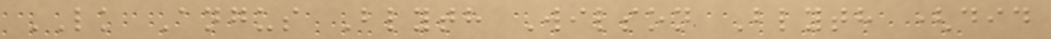LK Angus Blyth Wilson Blyth (did
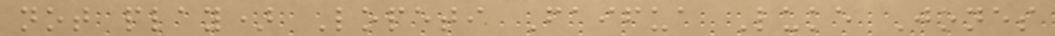not play) Lopeti Faifua Luke Jones
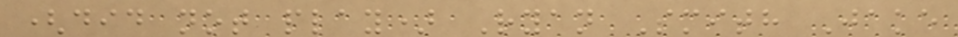(did not play) Ryan Smith Jake
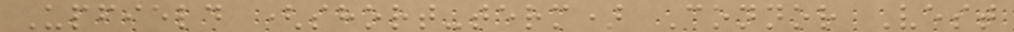Upfield (short-term) Connor Vest
